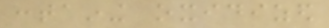containing oxidized
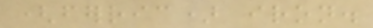(ferric) iron.
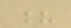?
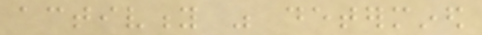activity was determined
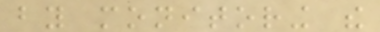by monitoring the
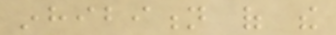inhibition of the
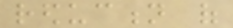reduction of
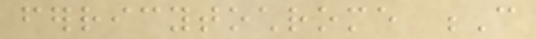ferricytochrome C
